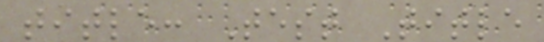title: Test Title
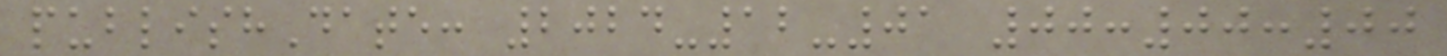publishDate: 2024-12-01 00:00:00
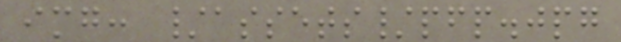img: /assets/pfp.jpg
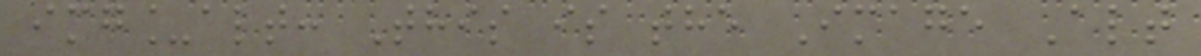img_alt: This is the Image Alt
